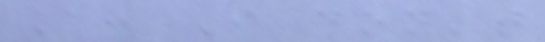A: I don't
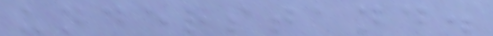understand.
